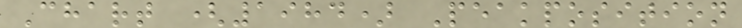Chart (1984) Peakposition
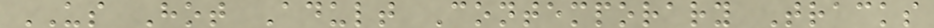US Hot Adult Contemporary Tracks
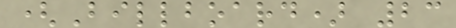(Billboard) 23
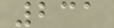231
